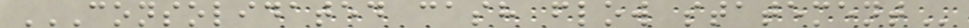CONSOLIDATED CASH FLOW STATEMENT
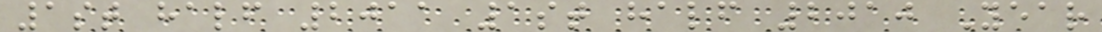1st half 2011 1st half 2010 Year
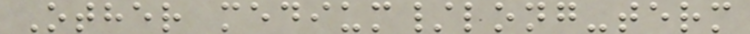Other medium/long-term
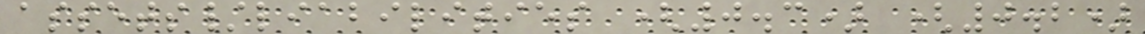assets/liabilities (0.3) (0.2)
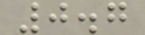0.7
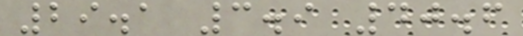29.1 3.9 40.6
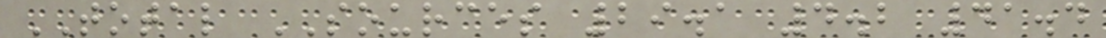TOTAL SOURCES 29.1 4.2 41.4
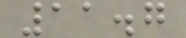11.7
